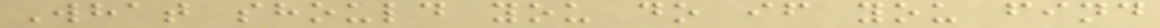What should you do if you find
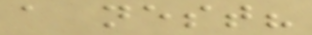a nest?
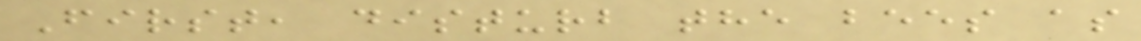First, disturb the bees as
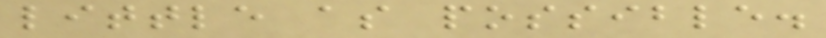little as possible.
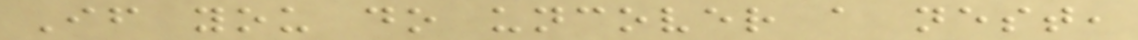If you do uncover a nest,
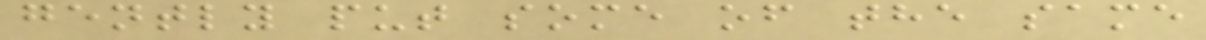gently put some of the same
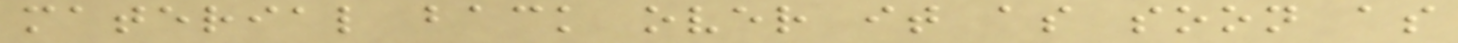material back over it as soon as
